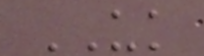UK
